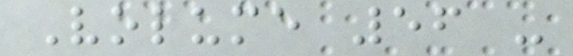Volume 56 -
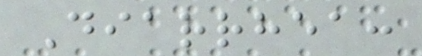Diarrhea:
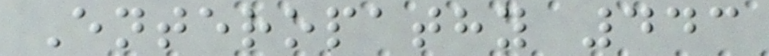Enteropathy 443
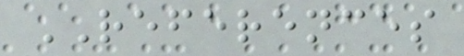REFERENCES
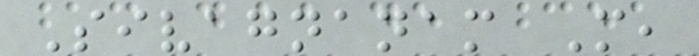Sivagnanam M,
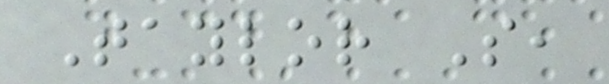Taylor S,
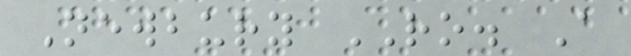Newbury RO. A
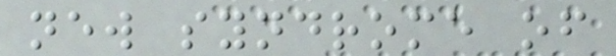new syndrome of
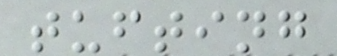tufting
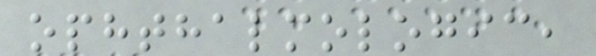ophthalmologic,
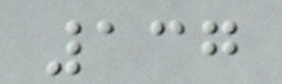137
